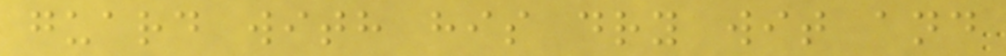guard with his dry wit and
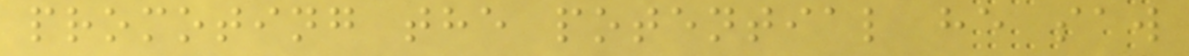promoting the potential he saw
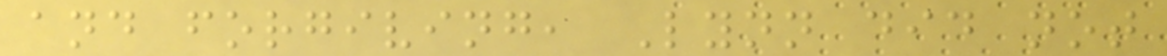and forgiving, Lynn did not
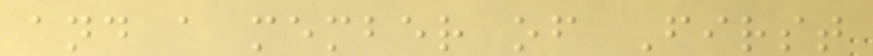and a member of First
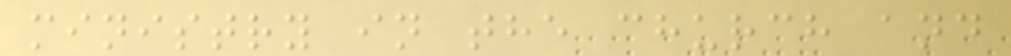ministry in the church and
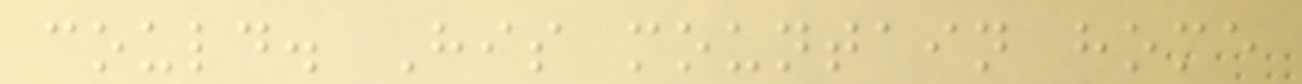could. His mountain home
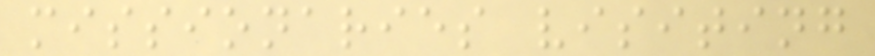missionaries visiting
